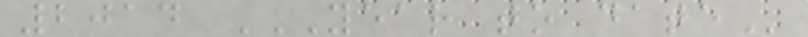2014 YEAR TO DATE
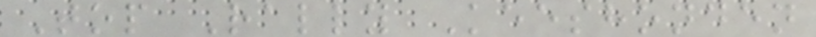Top Rally Keeshonden
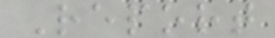Report
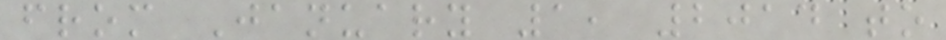from January 1, 2014 to
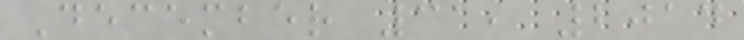December 31, 2014
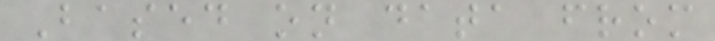Based on data from
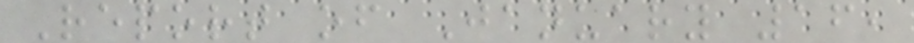Report of January 16,
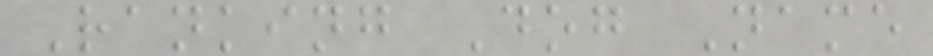Ranking Dog Name
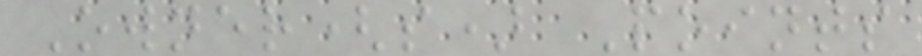Owner(s) Points
